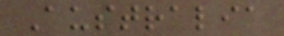Australia
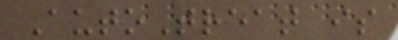AutoTreat is
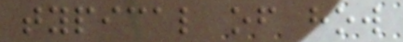typical of how
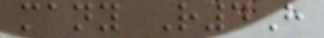many R4H
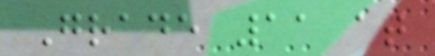Grade 11 at
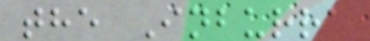the Inburra
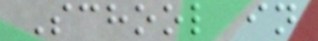School in
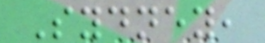Sydney,
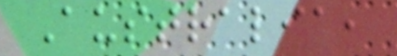Australia,
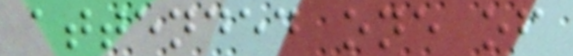attended one of
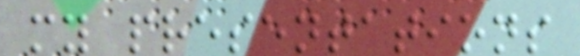my presentations
